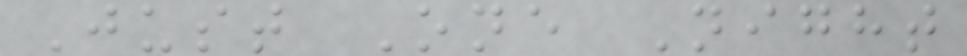Just One Night
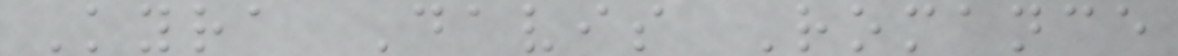Kyra Davis Romance
